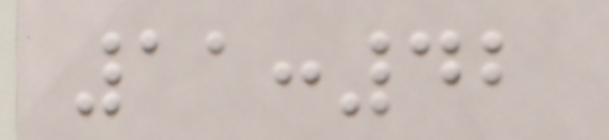11:42
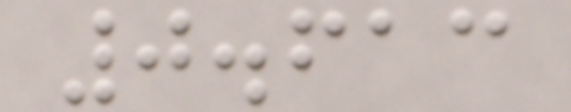0.613
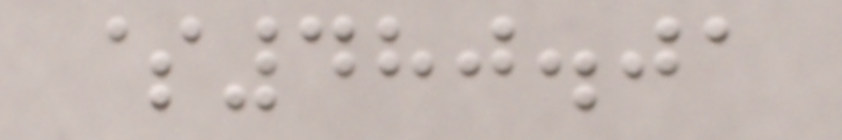$480.01
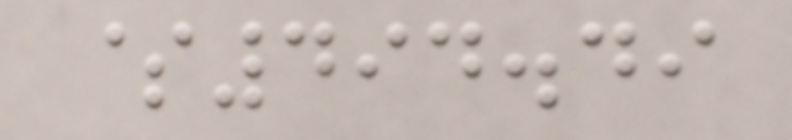$494.49
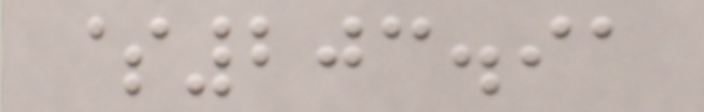$203.91
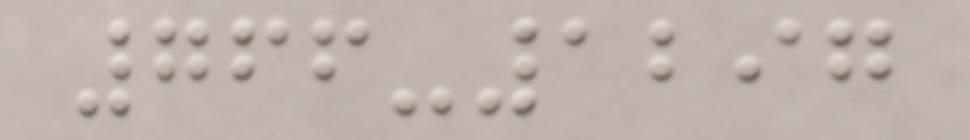766-1297
